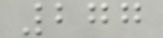277
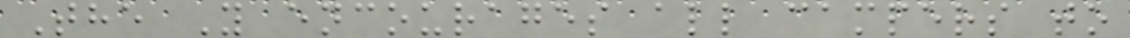The Y encourages all campers to
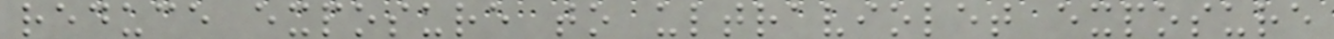reduce exposure to ultraviolet exposure
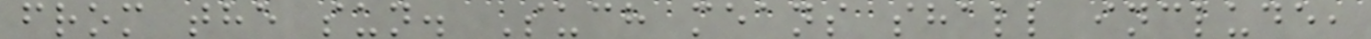from the sun. Such means shall include,
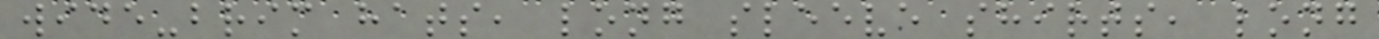wide-brim hats, long sleeve shirts, long
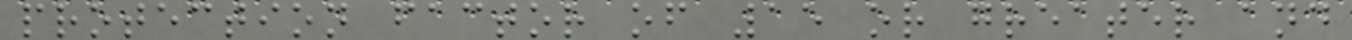protection factor of 15 or greater and
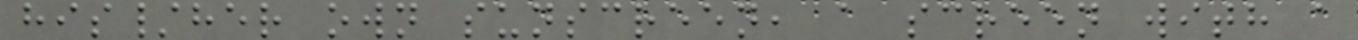his/her own sunscreen, a screen with a
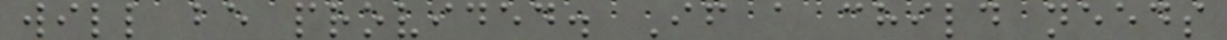will be provided. If a child needs
